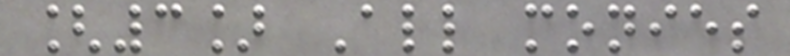[3] All monies
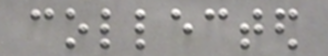collected
